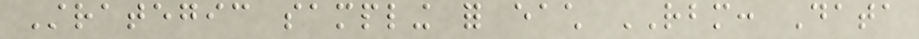Strategic sampling for each RBM: Data
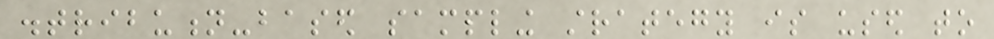distribution-based sampling strategy is used to
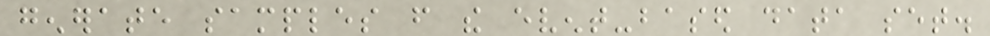generate samples from the event-based data set.
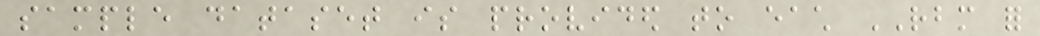sample dataset is provided to each RBM for
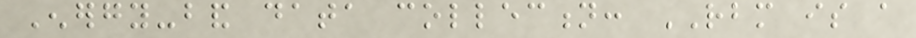Energy-band data collection: RBM is a
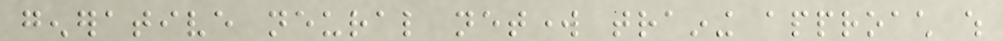generative neural network training approach which
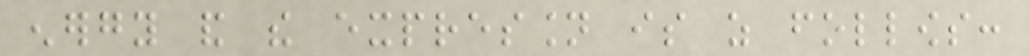energy and the expression is as follows:
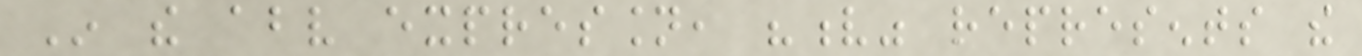In the above expression, "v" represents the
